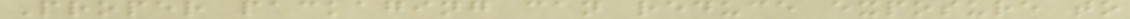Proper packaging can reduce exposure to
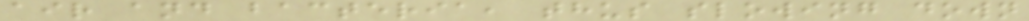air and bacteria, thus slowing down
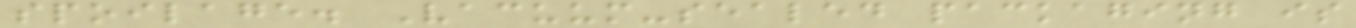spoilage. Vacuum-sealed packaging is
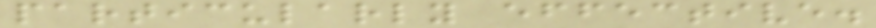particularly effective.
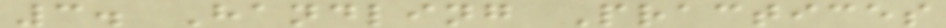3. Handling Practices
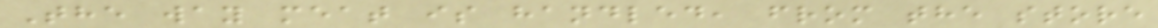The way meat is handled, from the store
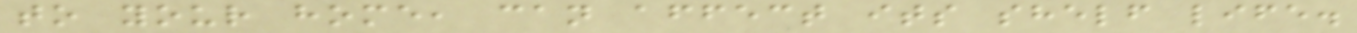to your home, can affect its shelf life.
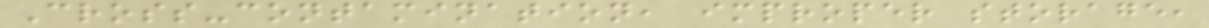Cross-contamination, improper storage,
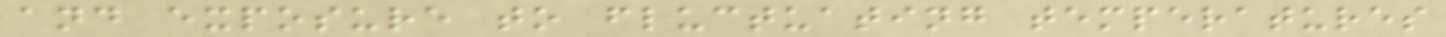and exposure to fluctuating temperatures
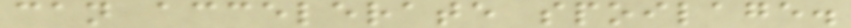can accelerate spoilage.
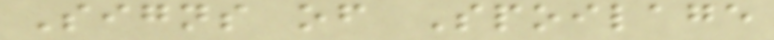Signs of Spoilage
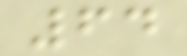64
